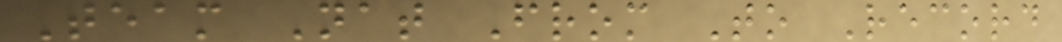Team Nat From To Record
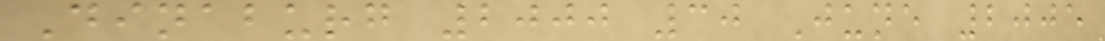Dinaburg 2000 30 June 2005
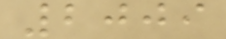2009
